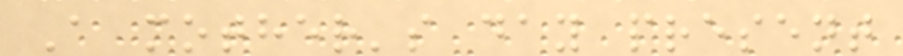A mother's day present
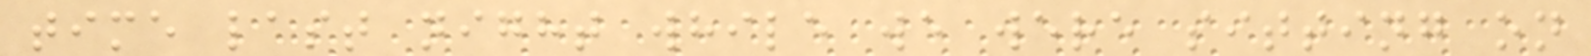time last night while we were sitting on
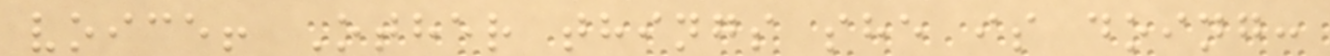voice! Other things she is doing:
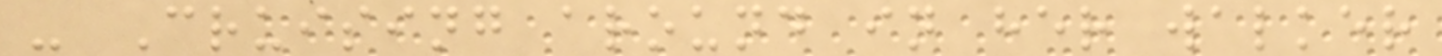- Cruising around in her walker
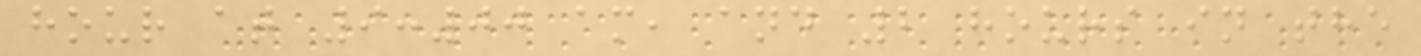hour at 9:00 am, and 2 hours in the
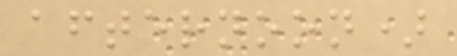afternoon)
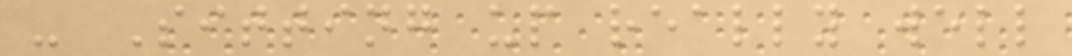- Sitting up really well
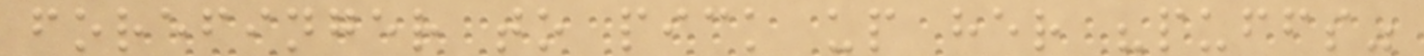forefinger to pick up her "puffs"
